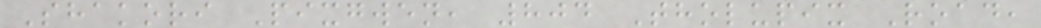Shakori Pixgwen, 804 Tholupix Road,
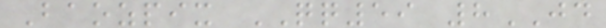Baozpix QQ59 8JD
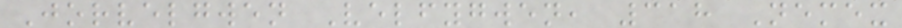Jorvelgwen Velfygwen, 318 Nemex
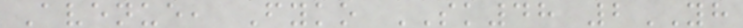Avenue, Fyko SK48 2YH
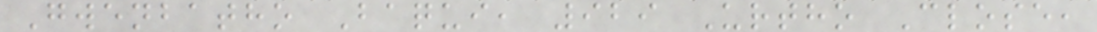Gwenbatho Baqui, 929 Urtho Close,
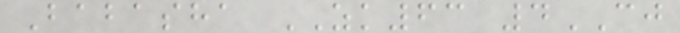Babasha ZK63 4CJ
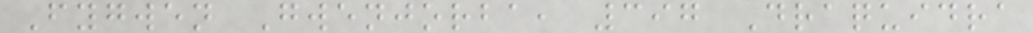Fygwen Gwenjorba, 397 Draquidra
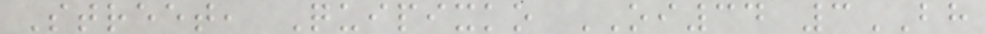Street, Quipixko OI34 3BH
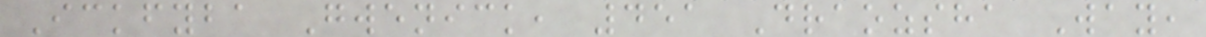Ickfyba Gwenick, 451 Draozsha Way,
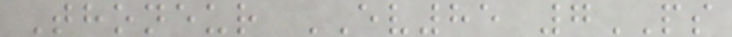Thoneur EV85 7PS
